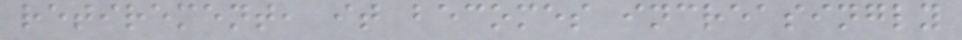retirement, it becomes increasingly
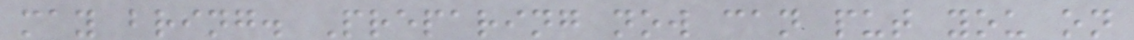may bring. Preparing now can put you on
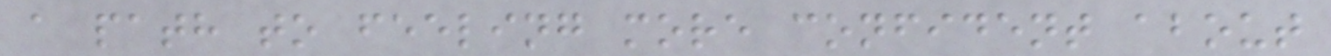a path to feeling more confident about
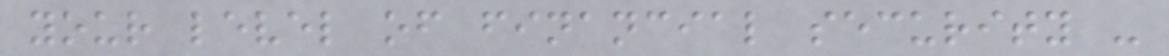your level of financial security -
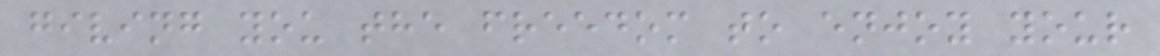giving you the freedom to enjoy your
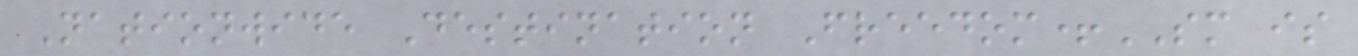Nationwide Destination Freedom+SM is
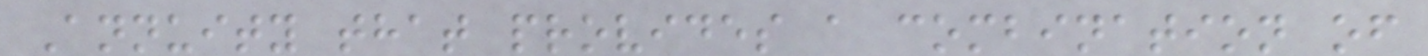Annuity that provides a combination of
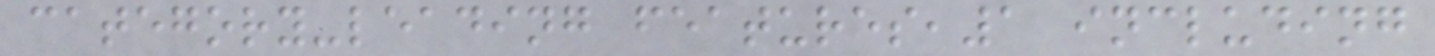category-leading features,1 including
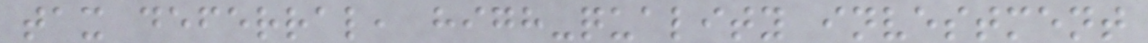tax deferral, high-quality investment
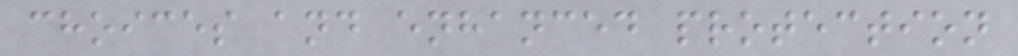choices and enhanced protection
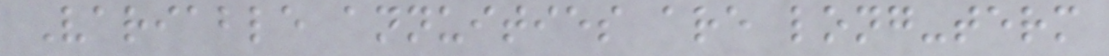Variable annuities are long-term
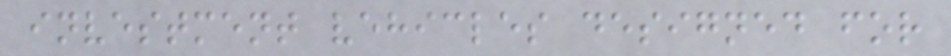investment vehicles designed for
